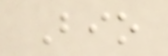Bio
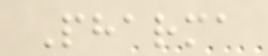Pharma
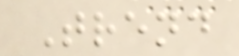Trend
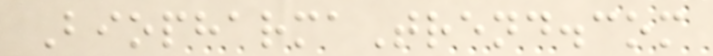BiopharmaTrend.com
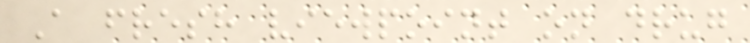A fresh viewpoint on drug
